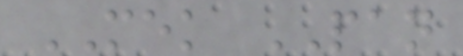MEK PAN
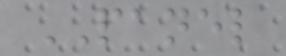PANEL
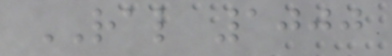RAL 1000
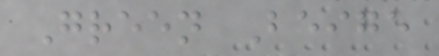Green Beige
